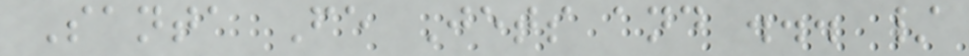Santa Fe Jets and ... /
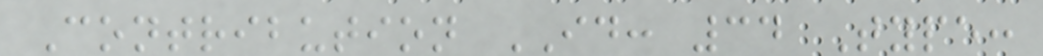Contribution ID: 34 Type:
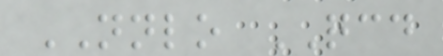NNLO QCD
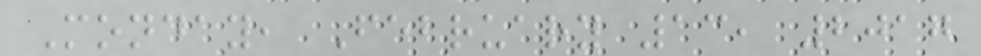Monday, February 13, 2017
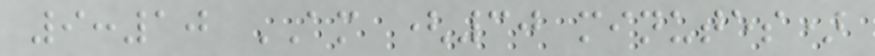9:10 AM (30 minutes)
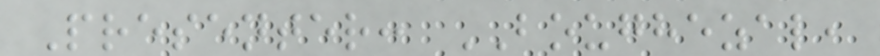Presenter: BOUGHEZAL,
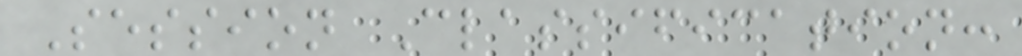Session Classification:
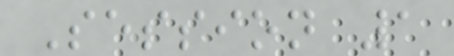Session 1
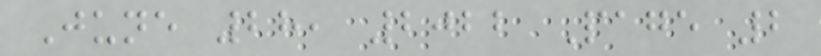June 28, 2022 Page 2
